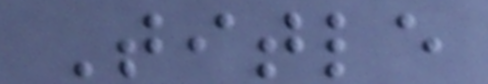Title
